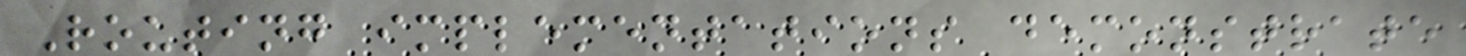Routing implementations demonstrate
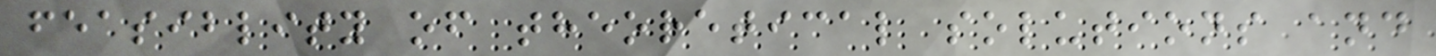feasiblity of theoretical solutions and
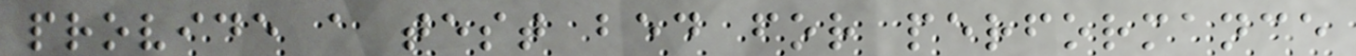provide a test bed for performance
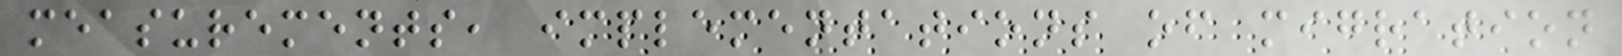measurements, implementations of migration
